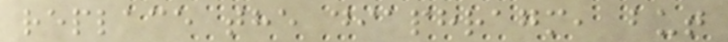replace the diaphragm, but
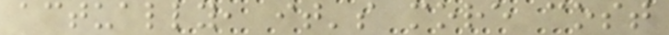actually, it's more cost
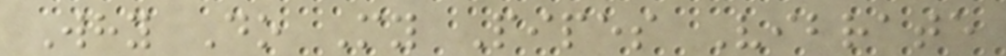Why Do My Pipes Vibrate
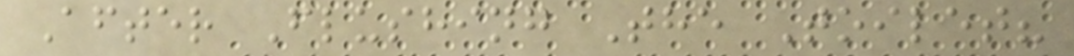After Flushing The Toilet?
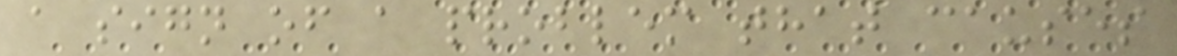a sign of a problem that causes
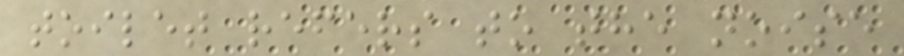toilet refers to the noise
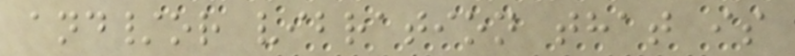and/or vibration that is
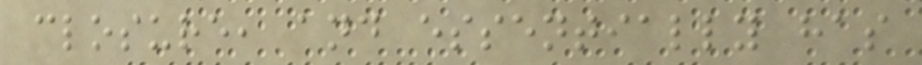closure, and essentially has
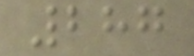287
